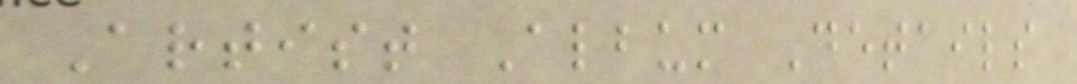Artist Album Details
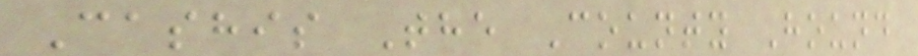Cashis The County Hound
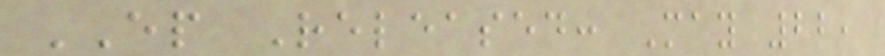EP Released: May 22,
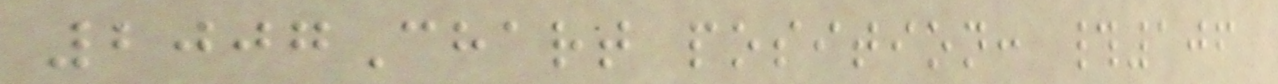2007Chart position: #106
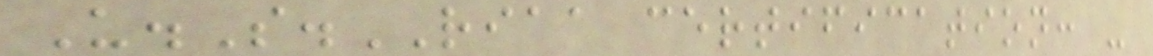U.S.RIAA certification: -
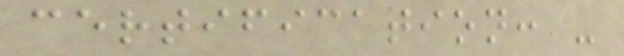certification: -
